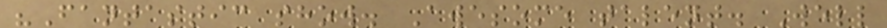"Fantastic show. Awesome talent. Well
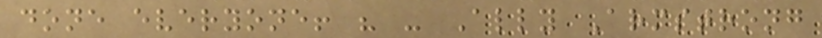done everyone! " - Ally Armstrong
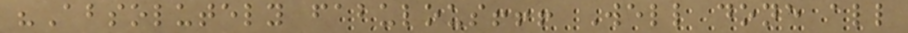"Absolutely fabulous!!! Well done all
